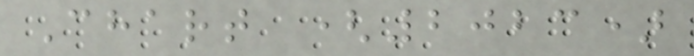Chart (2023)
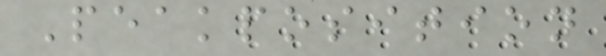Peakposition
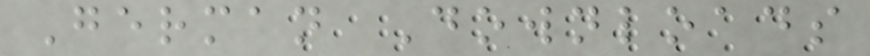German Downloads
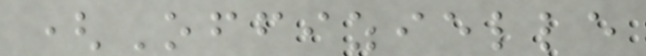(Offizielle
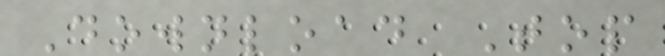Download Top
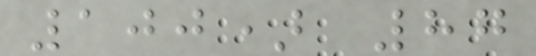100) 87
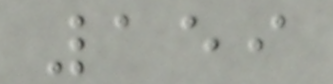159
